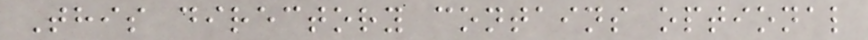This directory contains optional
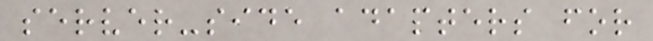server-side adapters for
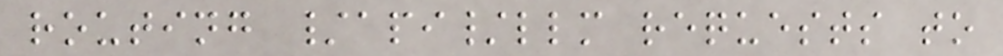routing /api/llm requests to
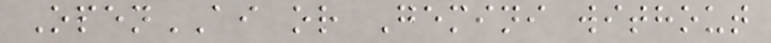OpenAI or Gemini without
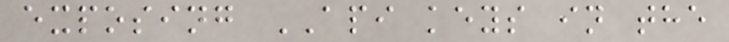exposing API keys in the
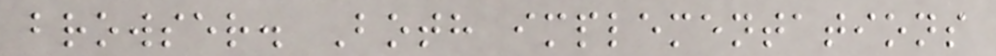browser. Both implementations
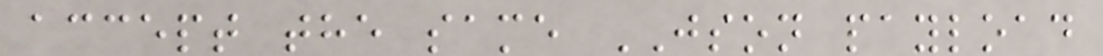accept the same JSON payload
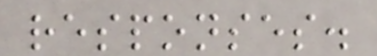responses.
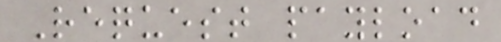Request payload
